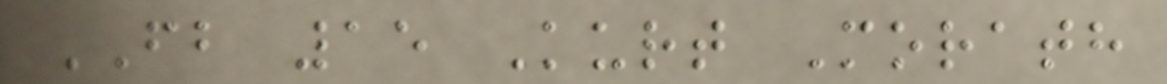FB 15 Kurt Morath
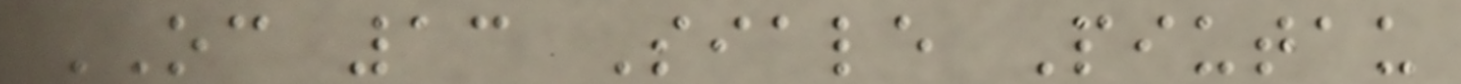OC 13 Siale Piutau
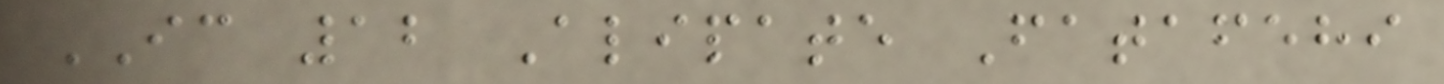IC 12 Alipate Fatafehi
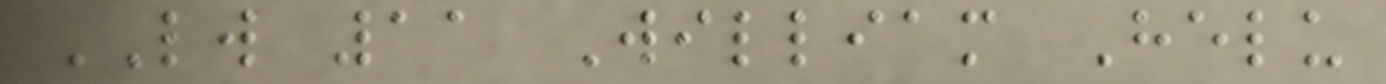LW 11 William Helu
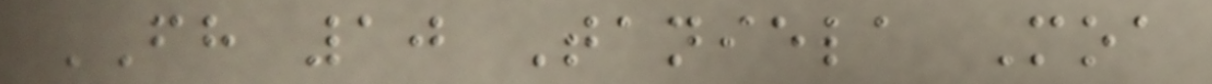FH 10 Taniela Moa
